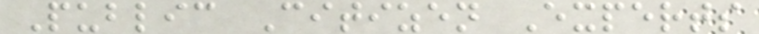Public Citizen Experts
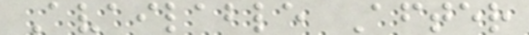Available After
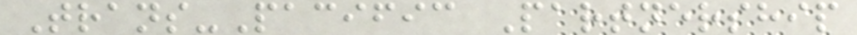Trans-Pacific Partnership
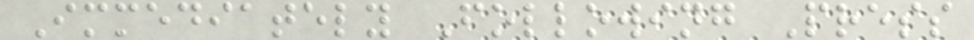Immediately Following Press
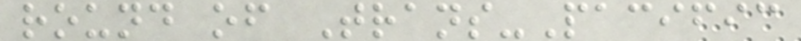round of Trans-Pacific
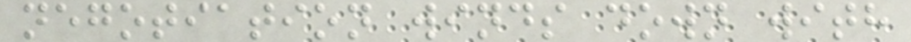negotiation winds down with
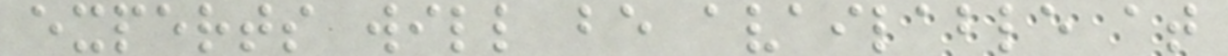experts will be available at
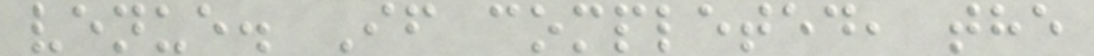venue. If completed, the
